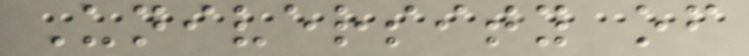University of
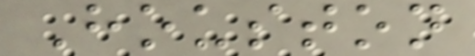Houston
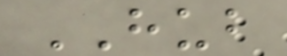HUB
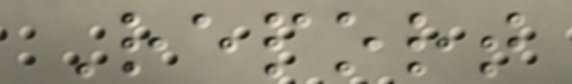Report
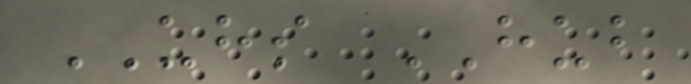UHS HUB
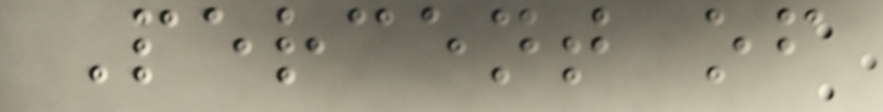Percent of
